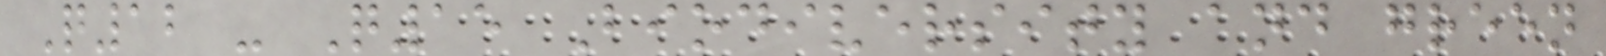Q12 - Q15 Biodiversity and green
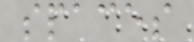spaces
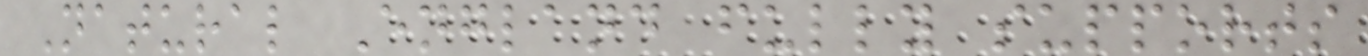Natural England fully supports
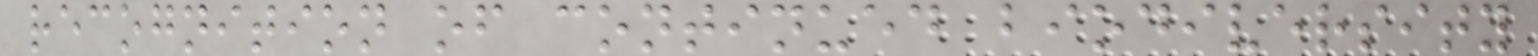recognition of continued biodiversity
